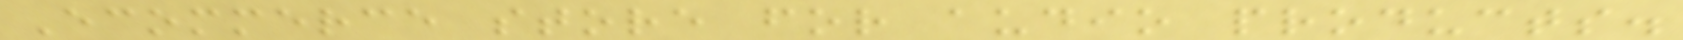Ecommerce store for audio products.
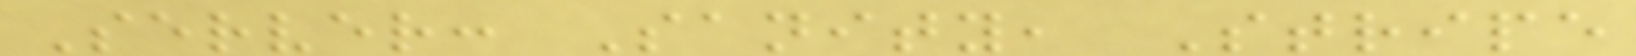Server: Sanity, Stripe
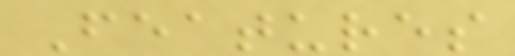Features
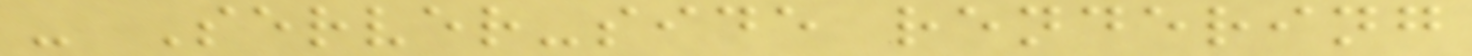- Server-side rendering
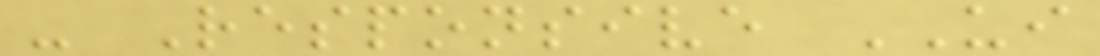- Responsive UI
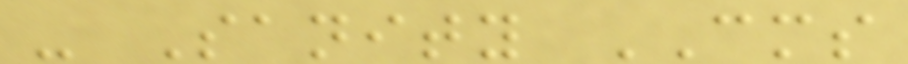- Sanity CMS
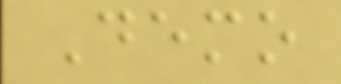Demo
